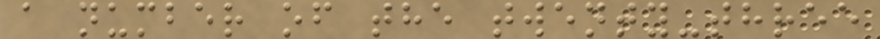a number of the twenty-three
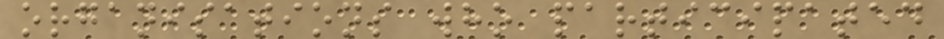organisations who participated
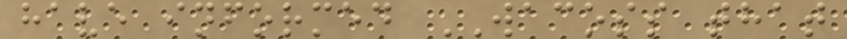have informed WACOSS that
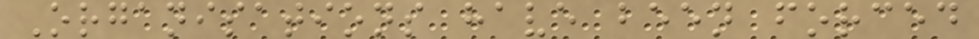Organisations have been forced
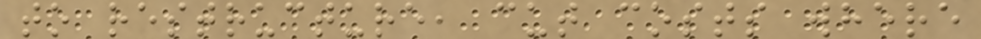to restructure, cut costs where
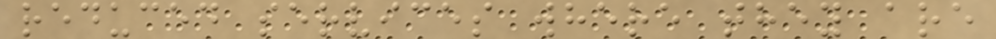reduced services where they are
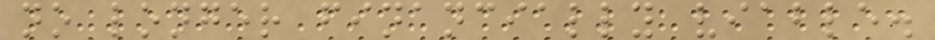no longer financially viable.
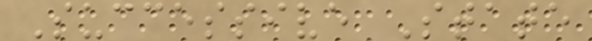Successive State
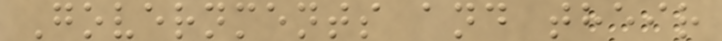Governments and their
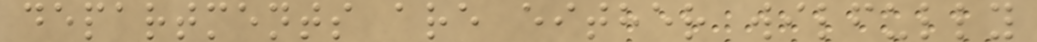departments are either wilfully
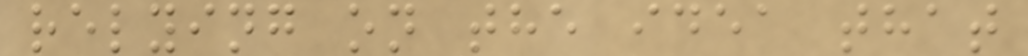relying on the idea that
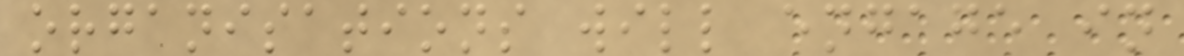organisations will engage in
